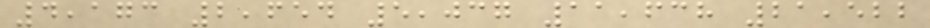4,173 2,654 5,037 11,638 21,522
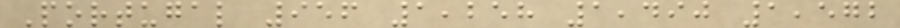Portugal 956 1,258 1,490 1,572
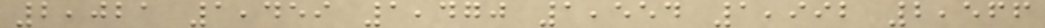2,021 1,459 1,470 1,554 1,992 2,566
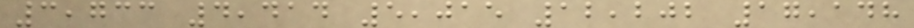3,733 4,414 5,015 12,202 17,148
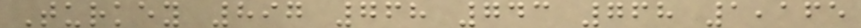Turkey 897 768 743 768 1,165
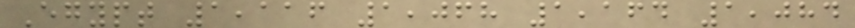Egypt 1,116 1,068 1,164 1,084
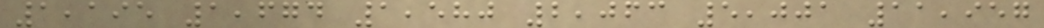1,195 1,674 1,580 2,063 5,001 11,957
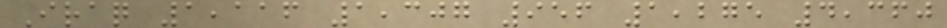Iraq 1,116 1,307 956 1,275 4,360
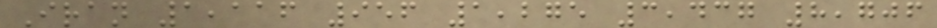Iran 1,116 956 1,275 3,437 8,706
